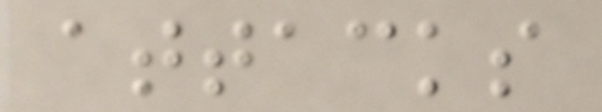attacks
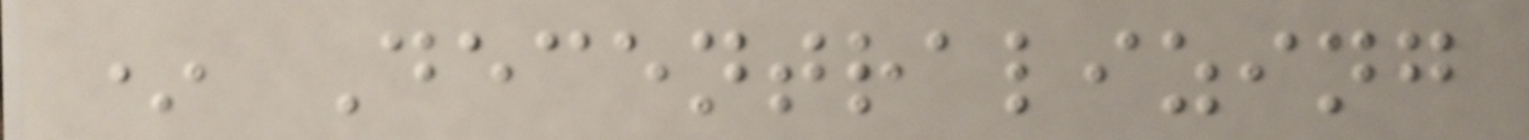* Decentralizing
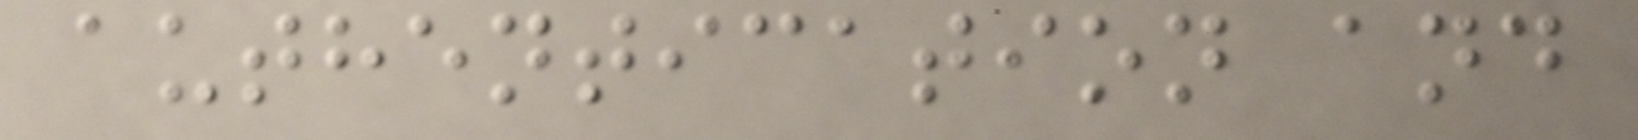authentication and
